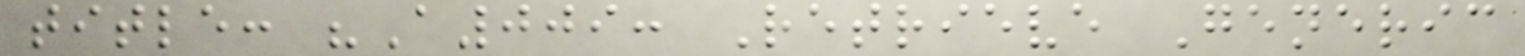title: "A009: Retrieve Generic
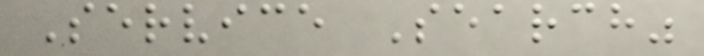Service Search"
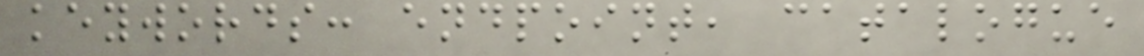keywords: endpoint, catalogue
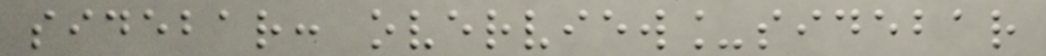sidebar: overview_sidebar
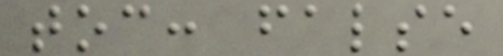toc: false
